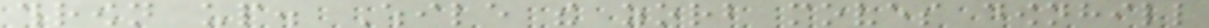thrown up. While the zorb moves downhill
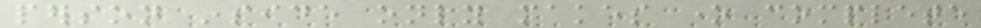person inside only makes one complete
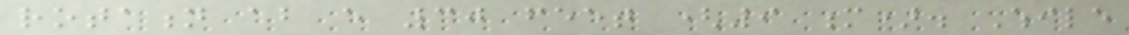rotation about every 30 feet (9 m). While
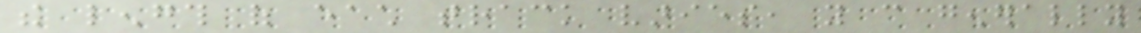the length of each track varies, you can generally
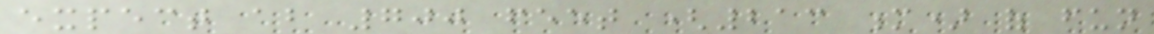expect about 700 feet (213 m) of fun
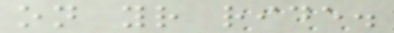on your ride.
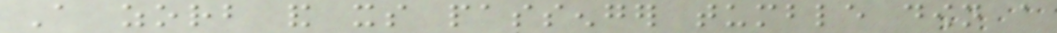A zorb and its passenger tumble down a
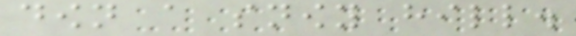down a snowy hill.
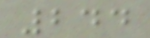244
